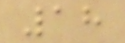18
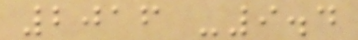2016 -9.4
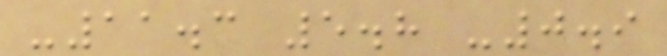-11.3 5.8 -0.9
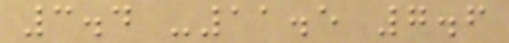3.4 -11.5 7.6
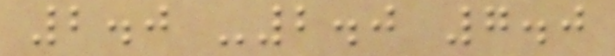2.0 -2.0 7.0
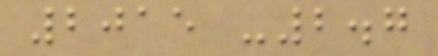2015 -2.7
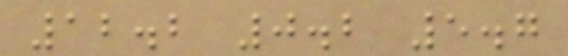12.2 0.2 5.7
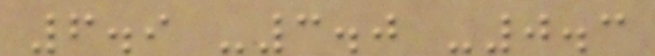6.9 -3.0 -0.3
